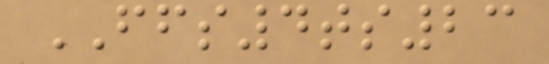FFS4ts23
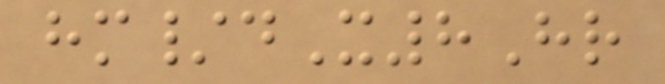hm/dX8Hr
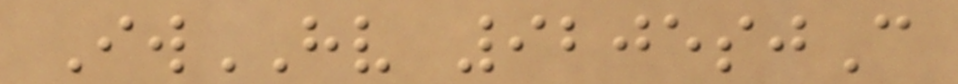IwHV 9205sjC
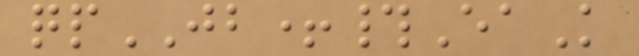qpJB+#EaK
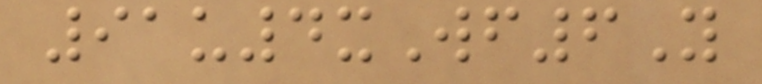91u4xWf6Y
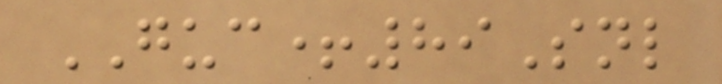GUC+89Snl
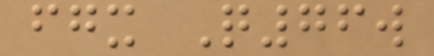fgx Q76w
